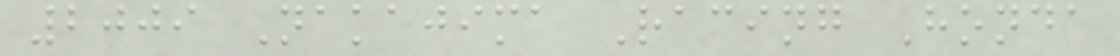2009 Nakajima Racing Honda
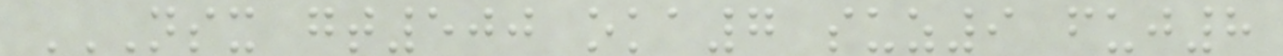NSX GT500 OKA7 SUZ9 FUJ8
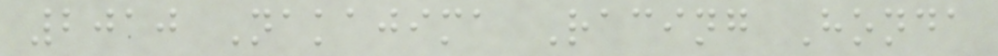2010 Nakajima Racing Honda
